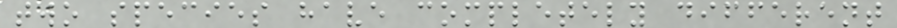two species have completely different
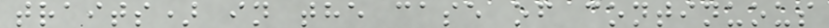traits) in the case of continuous
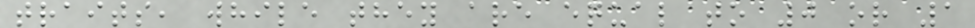traits, while they are equal to 0 or 1
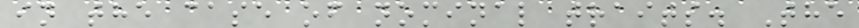in the case of nominal traits. The
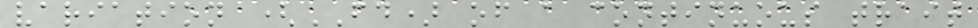variation (FD) of a continuous trait
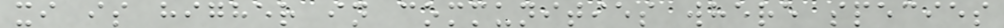xi is higher in communities where species
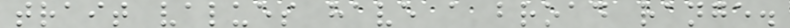trait values have a broad range.
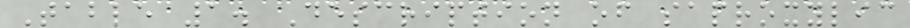Table 1. Description of saproxylic
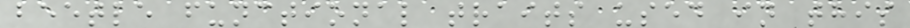beetle functional traits used in this
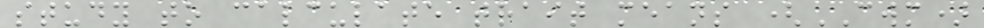study to calculate trait means (CWM)
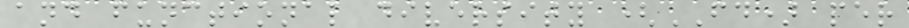and functional diversity (FD) per
